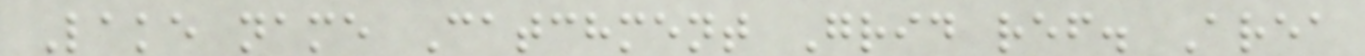Lake name Catchment Grid ref. Area
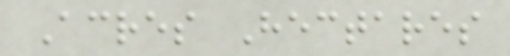Acres Hectares
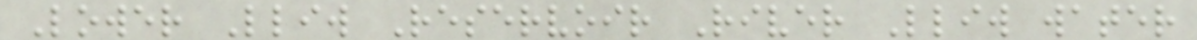Lower Lliw Reservoir River Lliw water
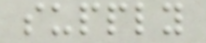supply
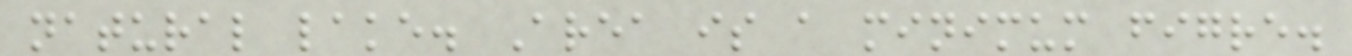natural lake. Area is a minimum figre.
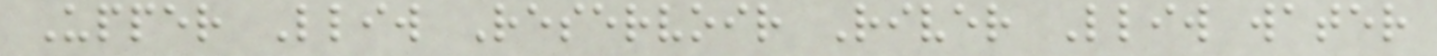Upper Lliw Reservoir River Lliw water
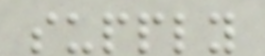supply
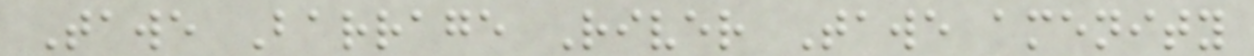Tawe Barrage River Tawe amenity
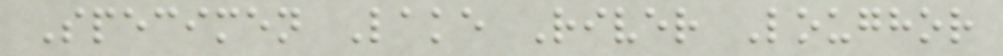Specimen Lake River Loughor
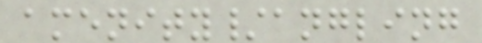amenity/angling
